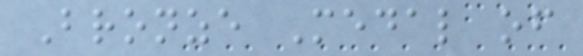Bronze Medal of
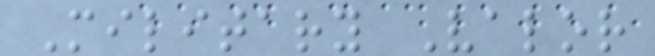Military Valor
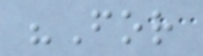"For
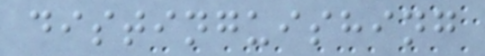distinguishing
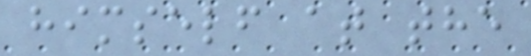himself at the
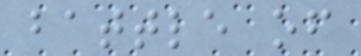battle of
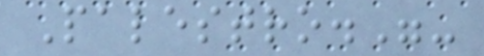Palestro."-
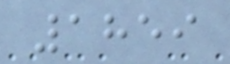1859
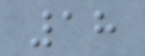18
